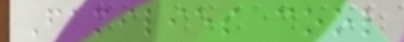Families cool
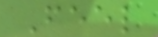Feel
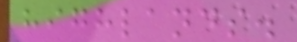highlands.
